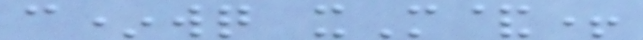c*wq xM&+
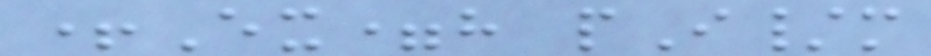+Ex=h pI/m
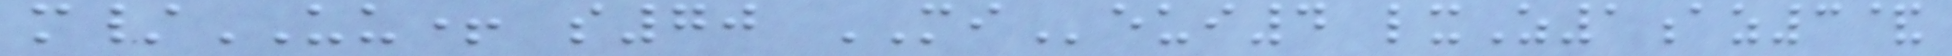m/UU+ s70 MIeui4 lxZ1az3&
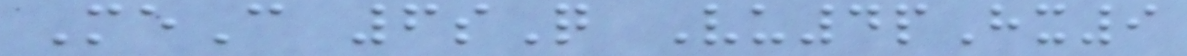MeC 6sQ Vu4pHx9
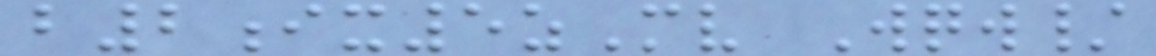b2ix5zMv Wqw/
